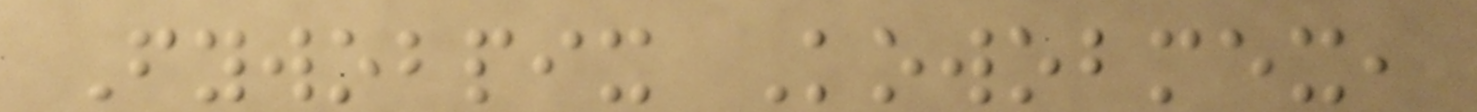Fywobpix Kowobmex,
